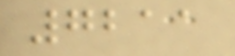7211
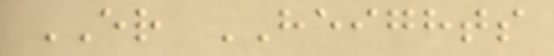ER HEIGHTS
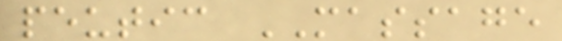peutic MASSAGE
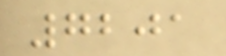7201
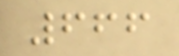666
